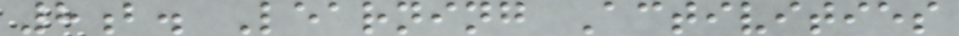8b. Learning Activities
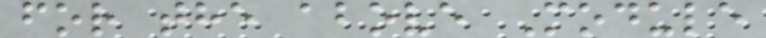for the above Module
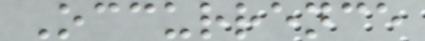Occurrence
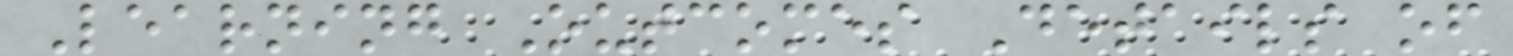Learning Outcomes Details of
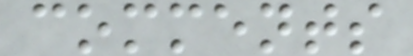comments
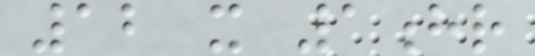12 x 1hr
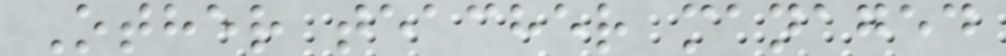Other teacher managed
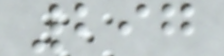297
